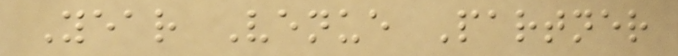Year Venue Partner
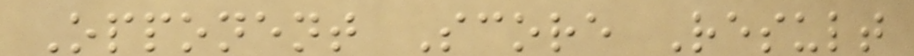Opponent Score Result
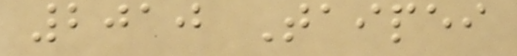2010 Taipei
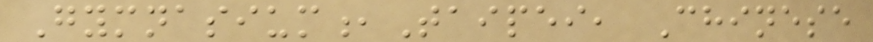Gymnasium,Taipei, Chinese
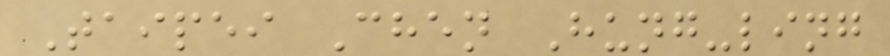Taipei Chen Hung-ling
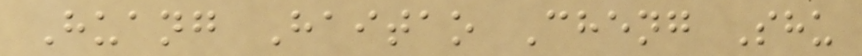Huang Haitao Cheng Shu
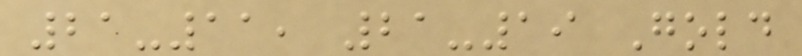21-11, 21-19 Gold
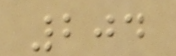204
